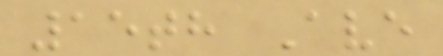15th Ave
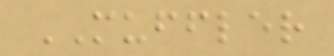MUFFLER
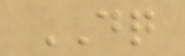DQ
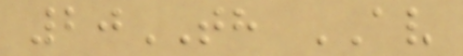20TH AV
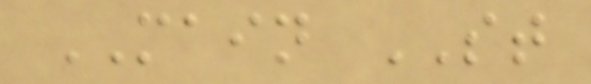MAIN ST
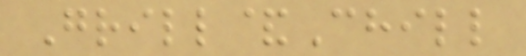Grill&Chill
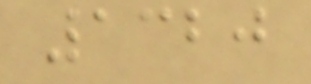1320
